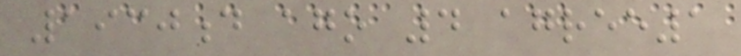1930d ago 4 agree1
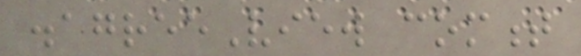disagreeView comment
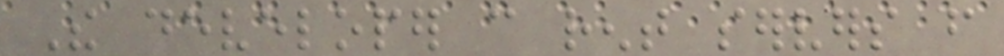The developer can rent servers from
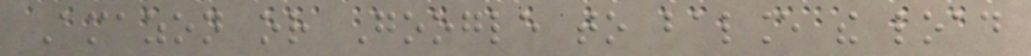Amazon or Google to balance the load
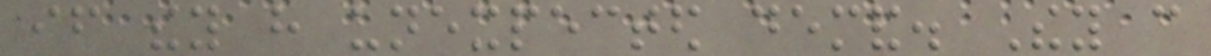if they have unexpected demand. They can
